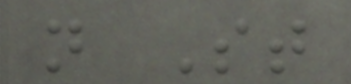n St
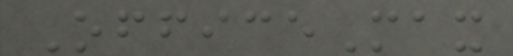OfficeMax
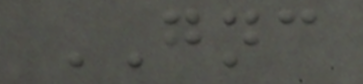GNC
